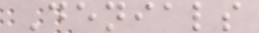Denials
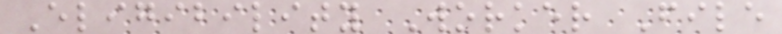Eligibility Worker File
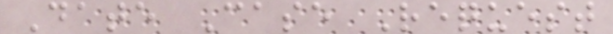Date Case Request
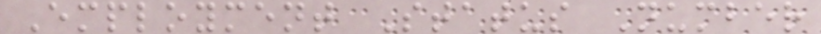Employment Status Number
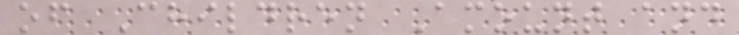of Children Amount and
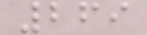269
